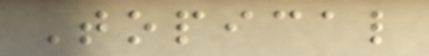Topical
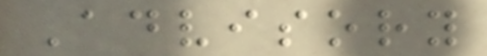Advisory
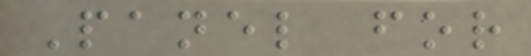Panel for
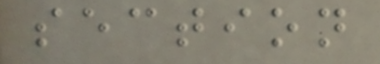section
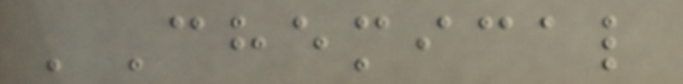'Chemical
